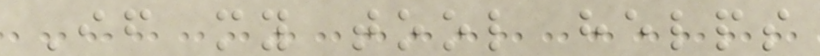If my tool helps
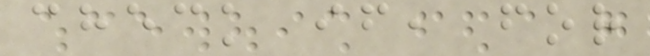check if, for
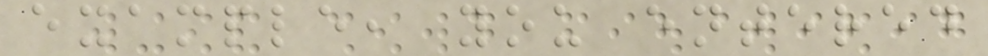example, you entered
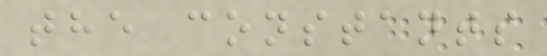the constants
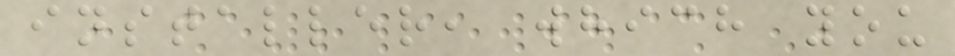installer, which you
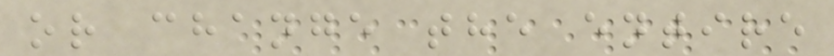or change the entire
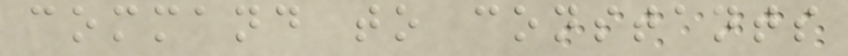command to constants
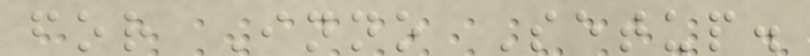for Inno Setup.
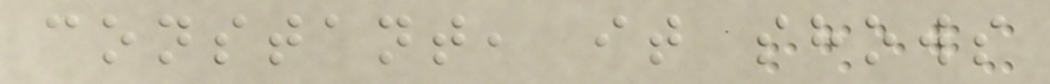constant, it shows
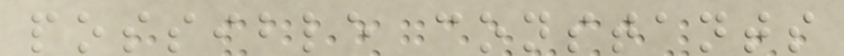possible constants
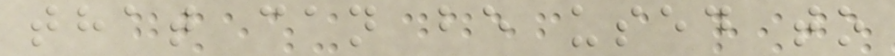that can be used to
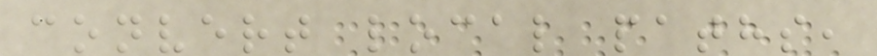convert local paths,
